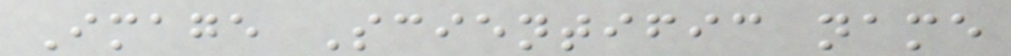Image Scientific name
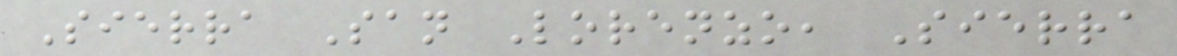Sierra San Lorenzo, Sierra
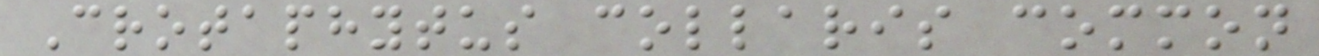Crotaphytus collaris common
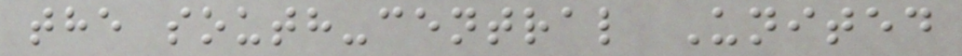the south-central United
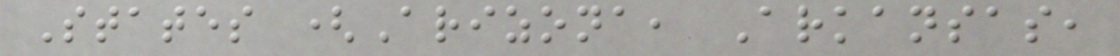States (Arizona, Arkansas,
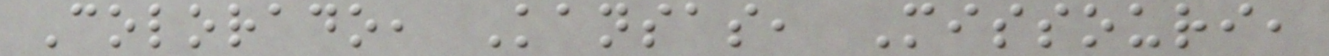Colorado, Kansas, Missouri,
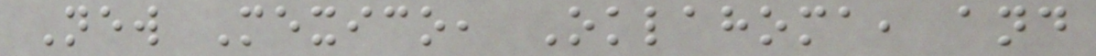New Mexico, Oklahoma, and
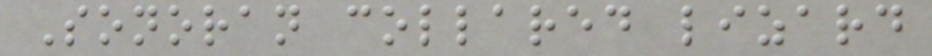Sonoran collared lizard
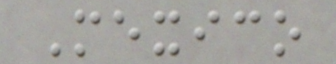Mexico
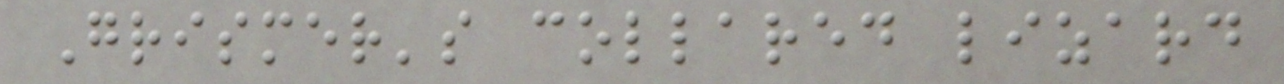Grismer's collared lizard
